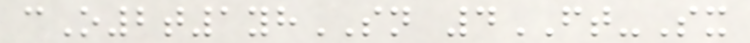cO2t1yhSN 4FT-Sx
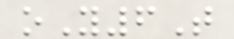oY6T
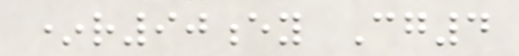*r90ey Cg4
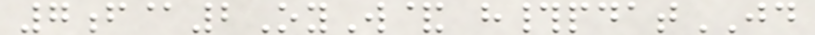7f@2OyW& h#pdatJD
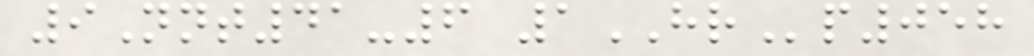9Nnt41-6 1HRp058
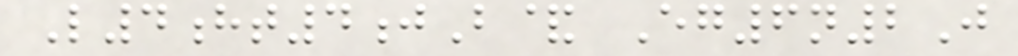L4ht4jB& Eg6n2J
